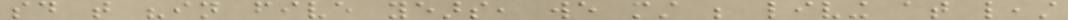said that "in five years, we must be living at least
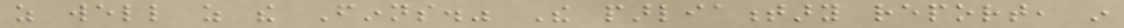as well as the Finns." The parliamentary report, in
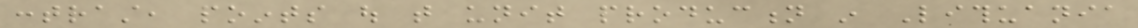contrast, points out that unit production in Lithuania
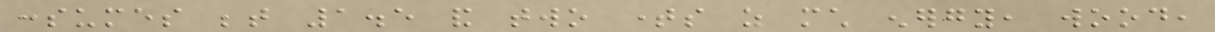consumes between 1.5 and two times as much energy, wood,
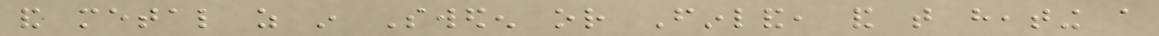and metal as in Sweden or Finland, and that heating a
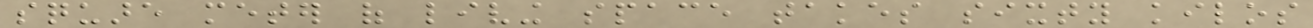square meter of living space takes sixty kilos
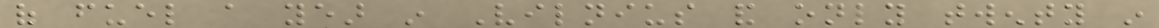of fuel a year in Vilnius and only twenty in
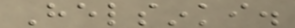Helsinki.
